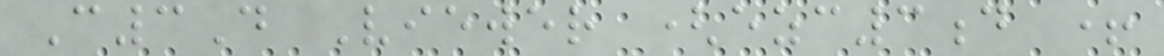C3D Viewer (ezc3d +
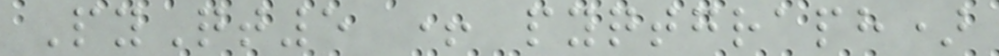PyQt5 + pyqtgraph)
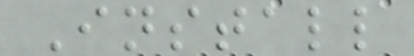Install
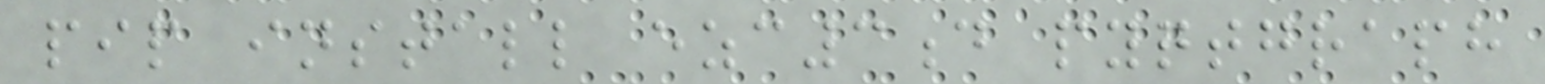pip install ezc3d pyqtgraph
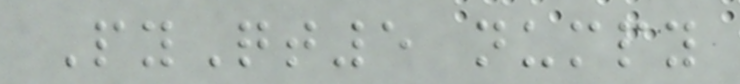PyQt5 numpy
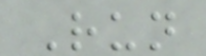Run
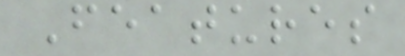Features
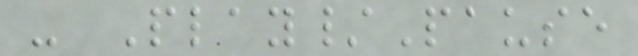- Play/Pause
